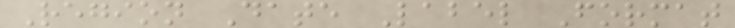Region Date Label Format
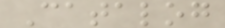Catalog
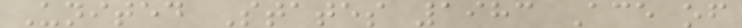United States 1983 Ace of
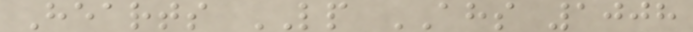Hearts LP AHS 1008
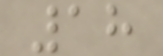18
